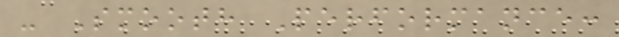- Smooth Performance:
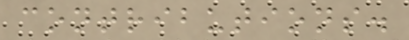contributions.
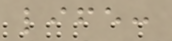life:
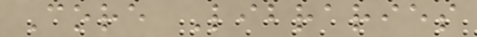Core Libraries
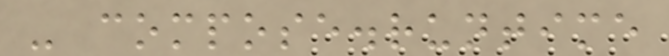- compose.runtime
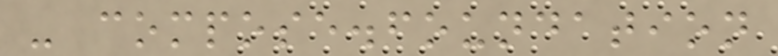- compose.foundation
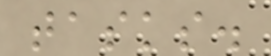tasks.
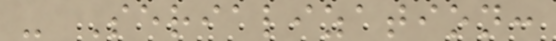- Serialization:
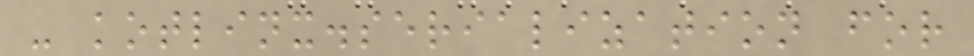- kotlinx.serialization for
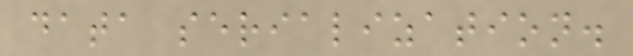data serialization.
